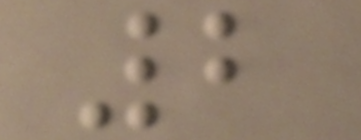2
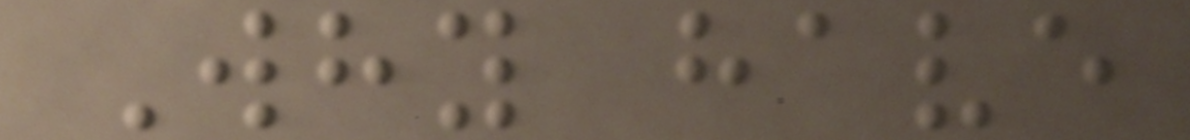Why have
